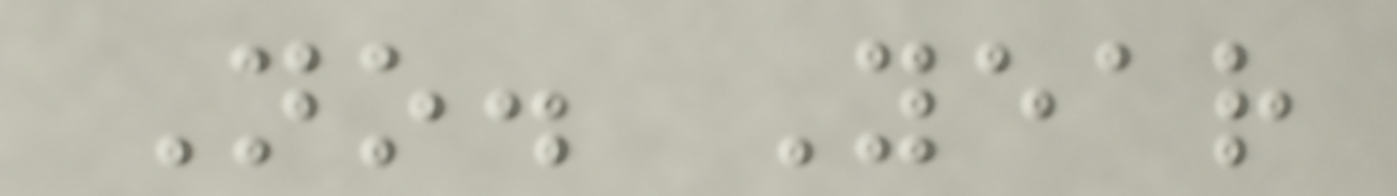No. Year
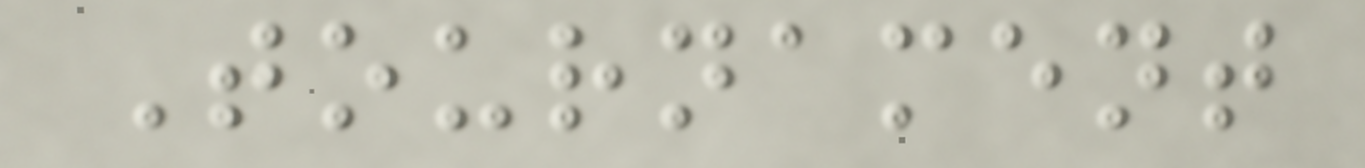Tournament
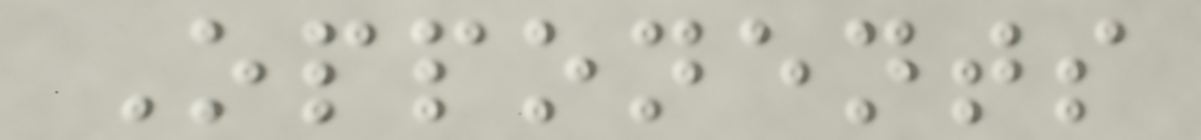Opponents
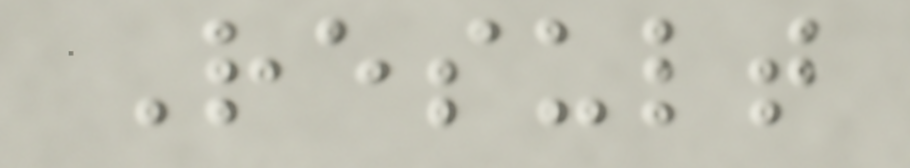Result
